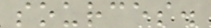sources.
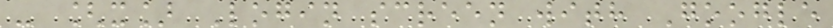- [x] Login screen with Google
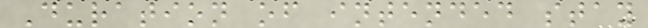Duration of intended stay
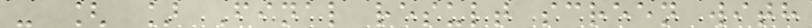- [ ] Final result screen with
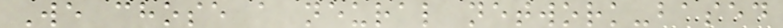We chose a neural network-based
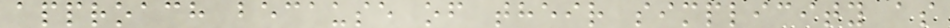approach because of their simplicity as
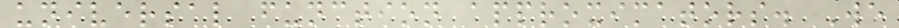universal function approximators. We
